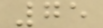75
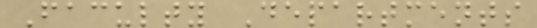Faculty Departments
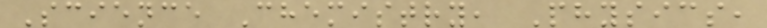Science Chemistry, Physics,
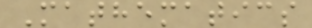Mathematics
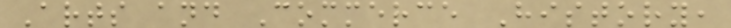Arts and Commerce History,
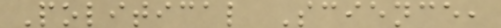Political Science,
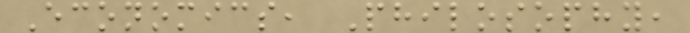Economics, Philosophy,
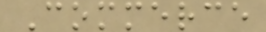Commerce
